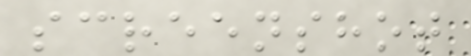screenshot
